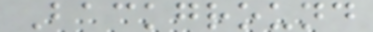Background
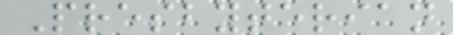Presbyterian
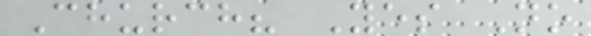Church? Yes No
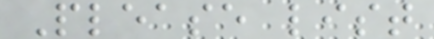Please list
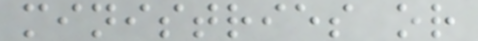ministries or
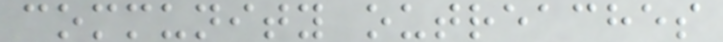community outreaches
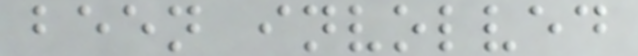been involved
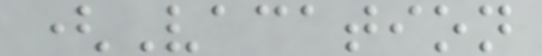(Vacation
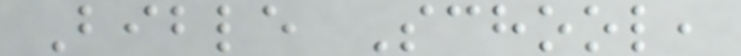Bible School,
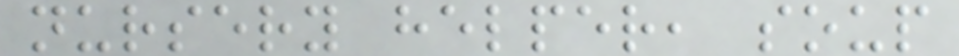nursery helper, soup
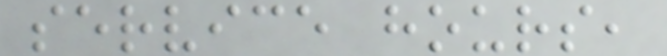service hours,
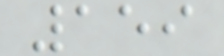159
